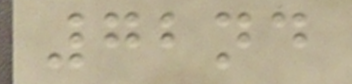72nd
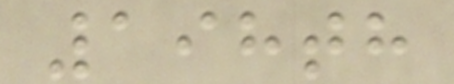198th
